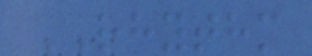RHYTHM
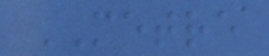METRE
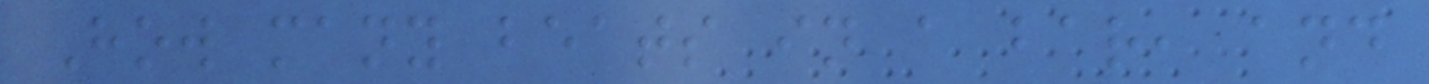How many beats in a bar, and
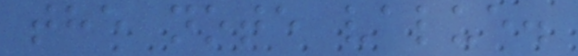the note value.
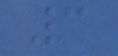3
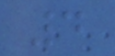4
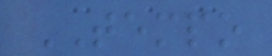TEMPO
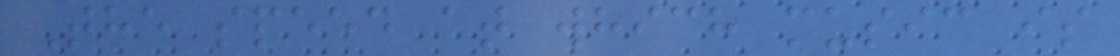The speed at which music is
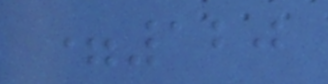=120
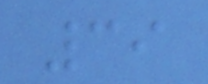39
